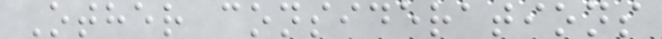Other considerations
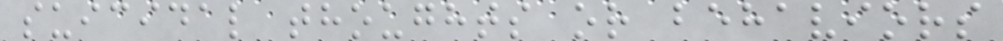suicidal thoughts or behaviors
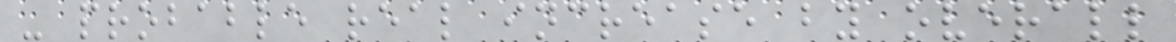- probable real increase by overall
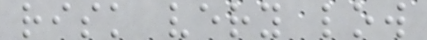risk very low
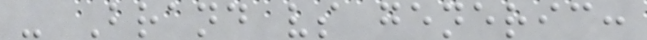- Brand vs generic:
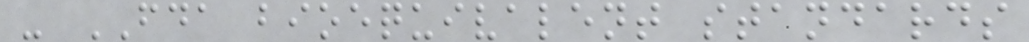- FDA bioequivalent standards
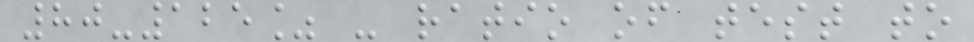80-125% - ratio of test to
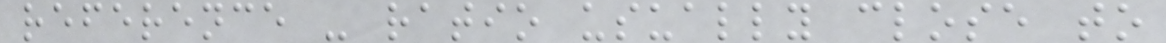reference - ratio usually close to
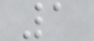1
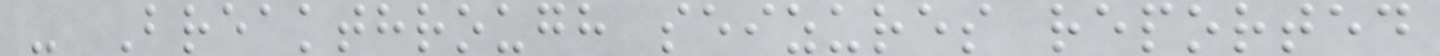- Breakthrough seizures reported
